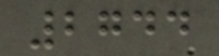2744
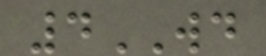4WD
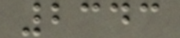2343
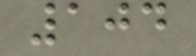104
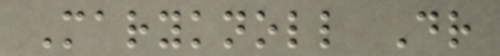Maryknoll Dr
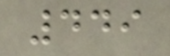449
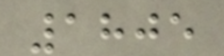1805
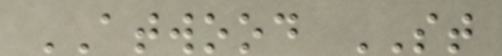ATWOOD ST
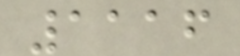1116
